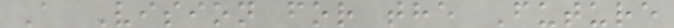A Vision for the Future
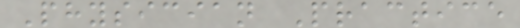Physician Practice
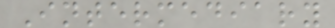Intermediary
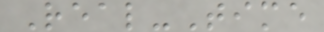Real-Time
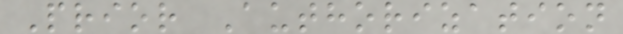Prior Authorization
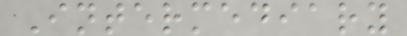Intermediary
